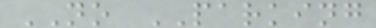NO PARKING
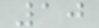10
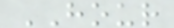HOUR
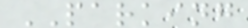PARKING
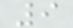9
